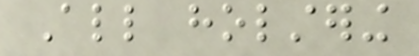All holstering
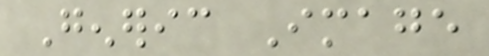Generic Image
